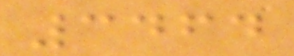3464
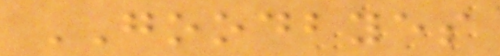GOODBYES
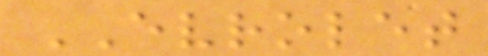EVROLET
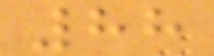88
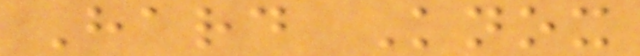Hard Knox
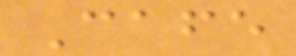Cafe
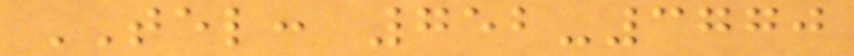TEL: 752-3770
